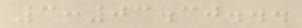3:03.30...
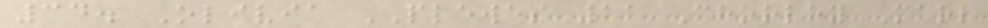34. Olivia PLEWES 11 Chorley Marl
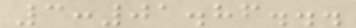3:01.86...
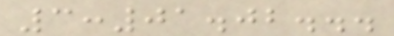3:01.02...
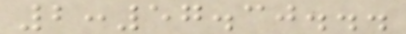2:57.30...
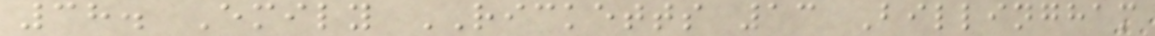38. Emily RICKETTS 13 Billingham
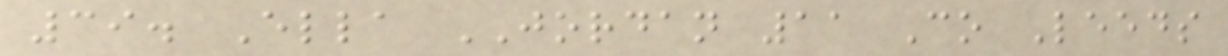39. Ella JORDAN 11 Co Leeds
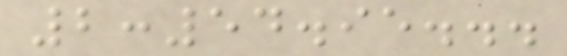2:54.95...
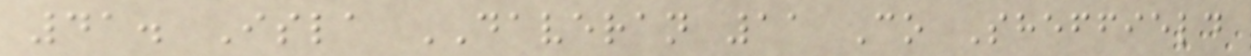41. Isla DAVERAN 11 Co Sheffield
